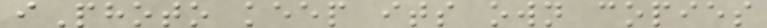iPhoto keep its own copies
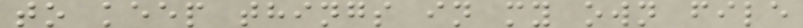to keep things in my own file
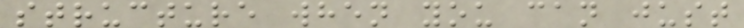structure when you can just
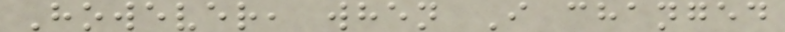However, when I changed
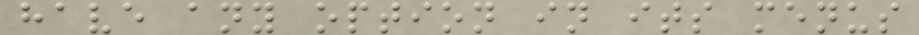have any option in its menus
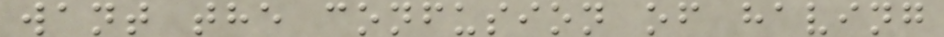want the confusion of having
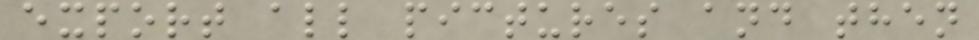export all pictures and then
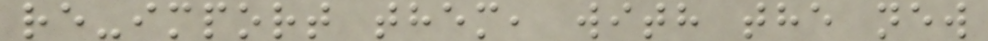re-import them, with the new
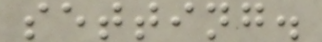setting.
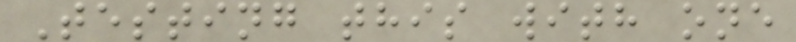Testing this with one
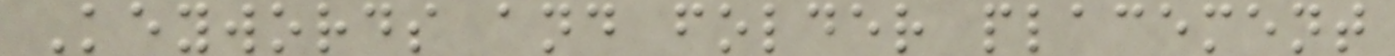Keywords and folder placement
